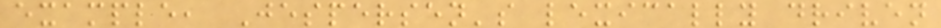example, Jespersen's lexically driven
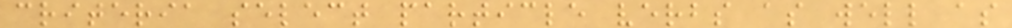criteria select particle verbs as well as
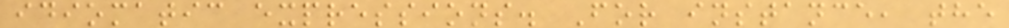idiomatic expressions. For instance, the
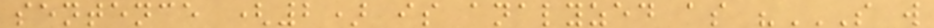sentence (2) is analyzed as "S W
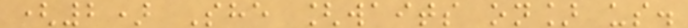(2) She [waits on] us.
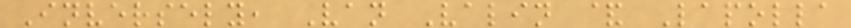Inversely, Van Valin & Lapolla
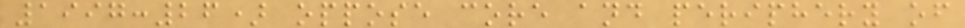1997:26) oppose core and periphery of
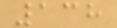138
